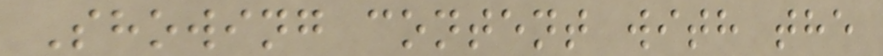Showing content with the
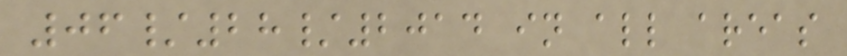06/28/2014 in all areas
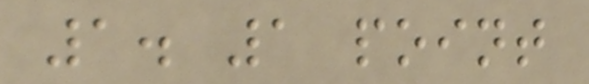1. 1 point
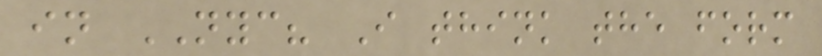in NYC? I think the form
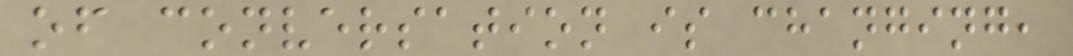of conversation is changing,
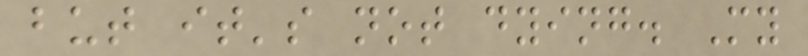but it's not dying. My
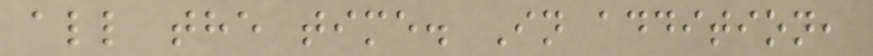all the time. In addition,
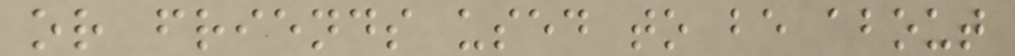or friends used to be about
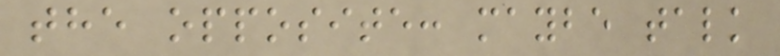the opposite: maybe talk
